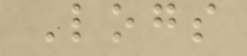Logs
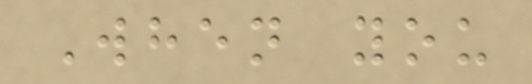When you
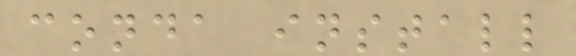conda install
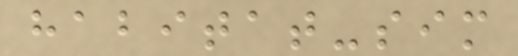habitat-sim
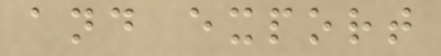and export
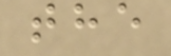the
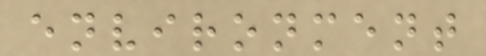environment
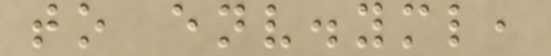to env.yml,
